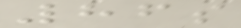86s
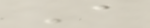A
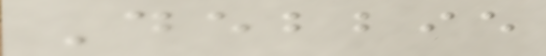Debbie
